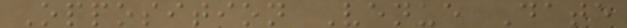Opposition Venue Date
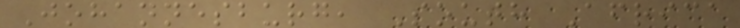Johannesburg, South Africa
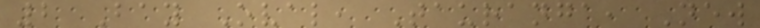2 Bay Oval, Tauranga, New
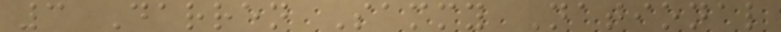3 Darren Sammy National
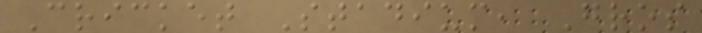Cricket Stadium, Gros
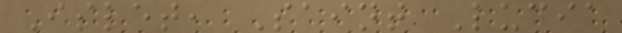Islet, Saint Lucia
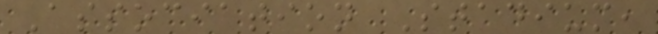Association Stadium,
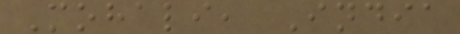Mohali, India
